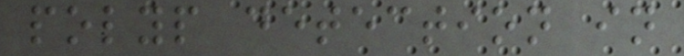polyp detection in
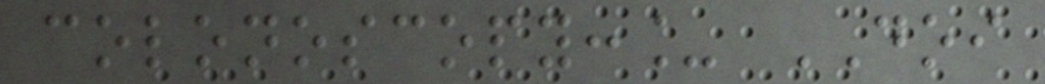colonoscopy:_ DOI
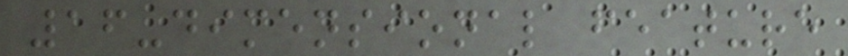16-dimensional feature
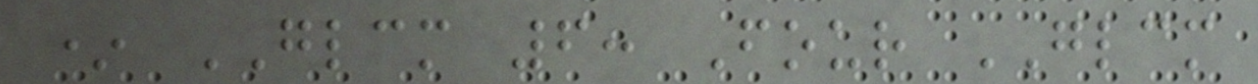* GLCM 6: Four GLCM
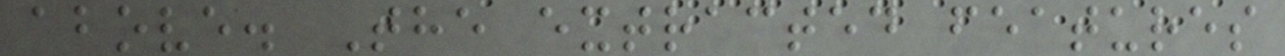above. The extracted features
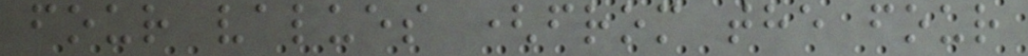four values (from the four
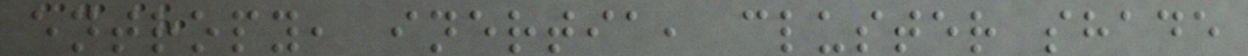entropy, inertia, cluster shade
